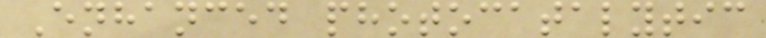Enhanced photocatalytic
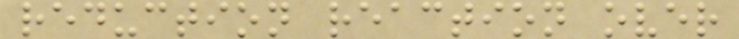reduction reaction over
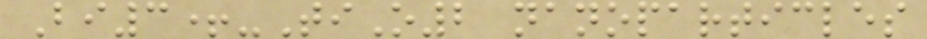Bi3+-TiO2 nanoparticles
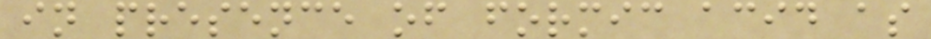in presence of formic acid as
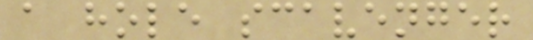a hole scavenger
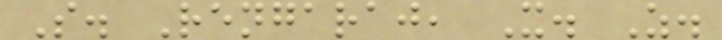S. Rengaraj, X. Z.
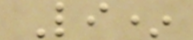Li*
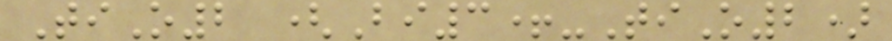TiO2 (Bi3+-TiO2)
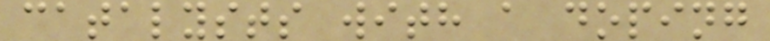catalysts with a doping
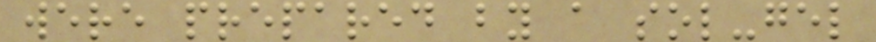were prepared by a sol-gel
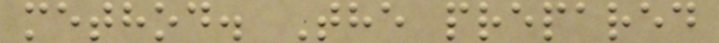method. The prepared
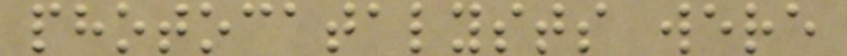photocatalysts were
